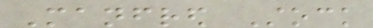Manfred Stock
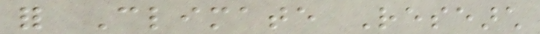for Climate Research
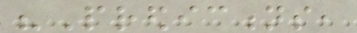"Predictions,
